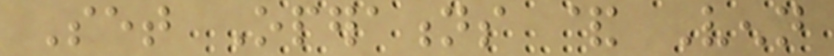Set Operations & Venn
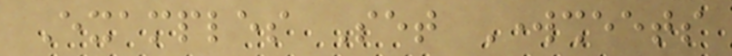Examples Set Worksheets
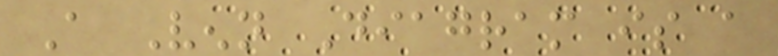A Venn Diagram is a
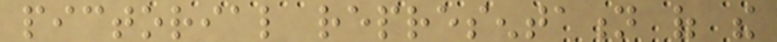pictorial representation of the
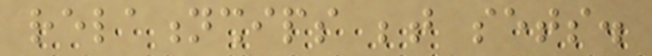relationships between sets.
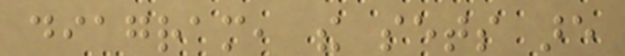diagram, the sets are
